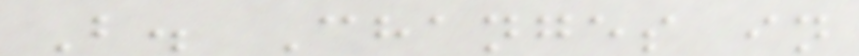B. Changes in
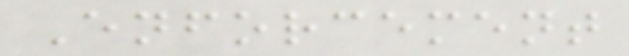Enforcement
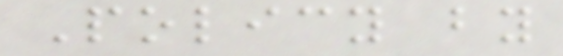Policy by
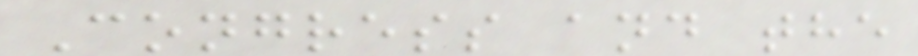Congress and the
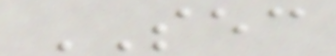SEC
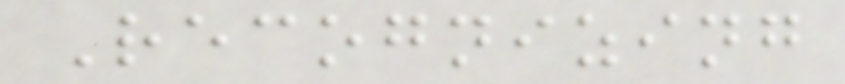Recognizing
